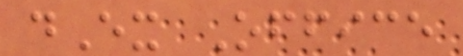dEx Office
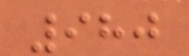980
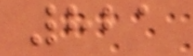821
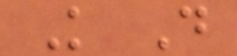K D
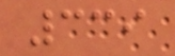339
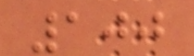100
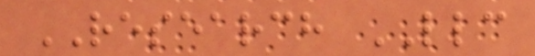RESEARCH LLC
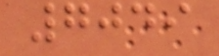7049
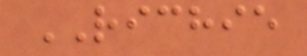RICHIE
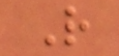R
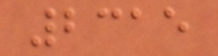2315
